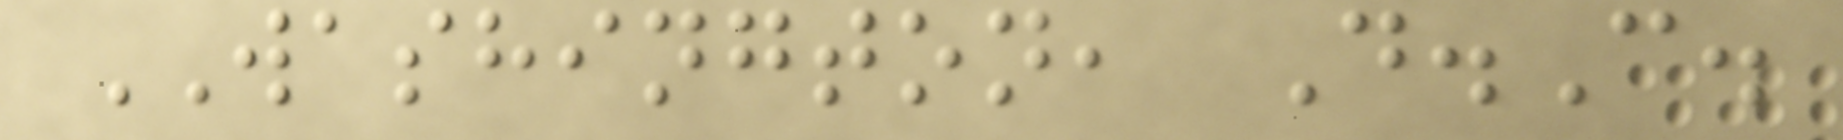WASHINGTON, D.C.
